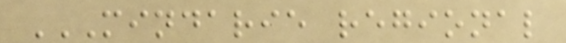MINDARIE REGIONAL
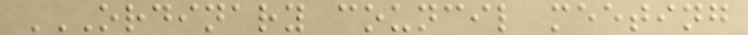ORDINARY COUNCIL MEETING
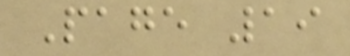Page 19
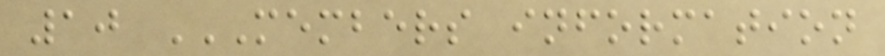10 MEMBERS INFORMATION
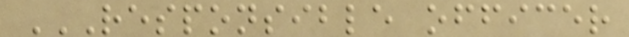RESPONSIBLE OFFICER
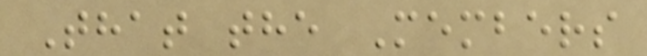That the Members
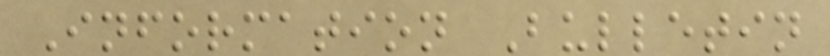Information Bulletin
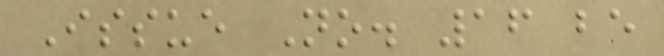Issue No. 16 be
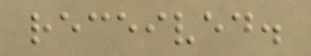received.
